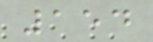154
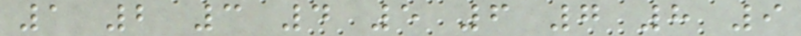1 2 3 4 5 6 7 8 9
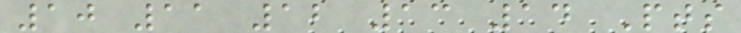10 11 12 13 14 Pts
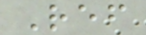Ref
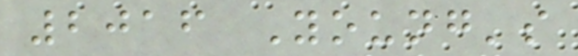2016 Young's
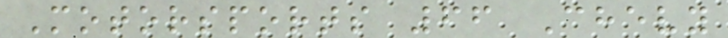Motorsports 66 Chevy
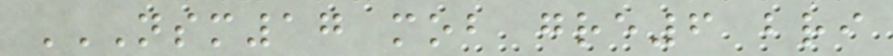NSM17 MOB GRE6 BRI
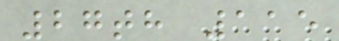27th 115
